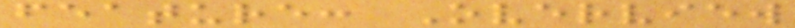feature: Overview
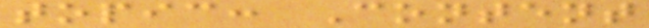topic: Content
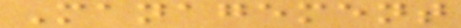Management
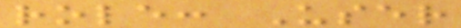role: User
